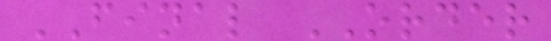FINAL ORDER
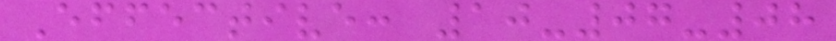Effective: 10-07-08
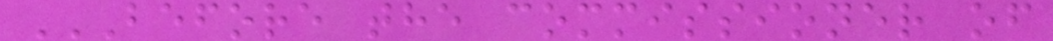BEFORE THE COMMISSIONER OF
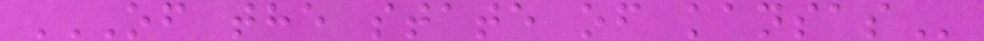OF THE STATE OF KANSAS
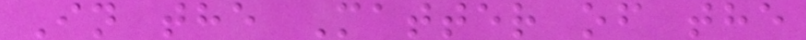In the Matter of the
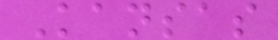Kansas
